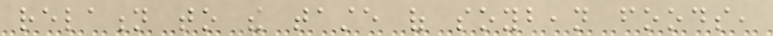relation to the taste of soybean foods,
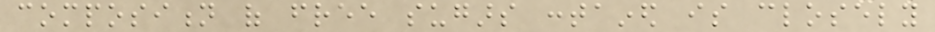composition of free sugars contained is closely
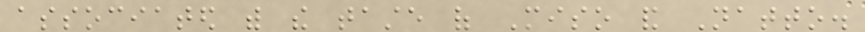associated with the taste of Miso and Natto.
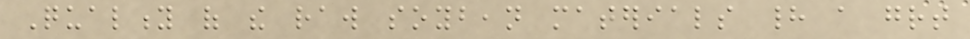Quality of the raw soybean materials had a great
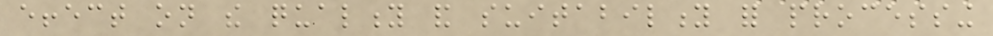effect on the quality and suitability for processing
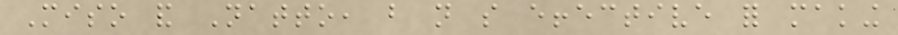Miso and Natto, but not so effective for making
